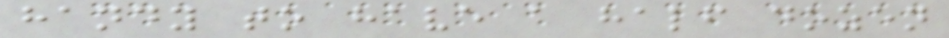handy to have a half dozen
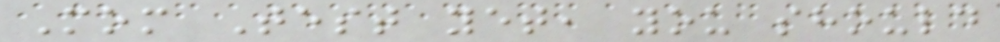Mom Test yet, you should
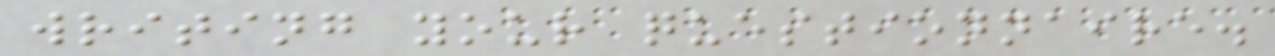writing your questionnaire.
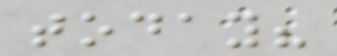today?
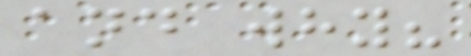and why?
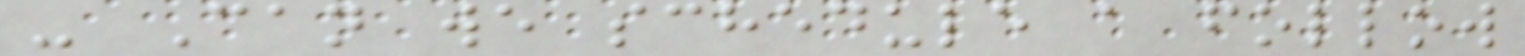- Can we schedule a follow
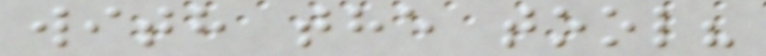with the tool?
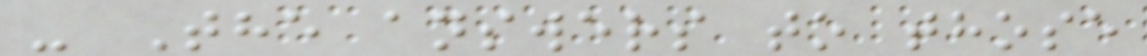- The answers to those
